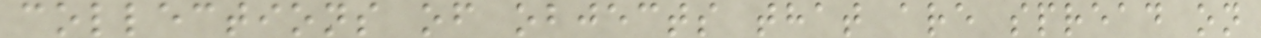collections of objects that are spread on
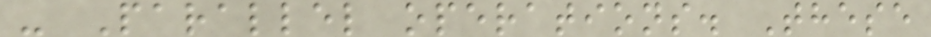- Parallel operations. These
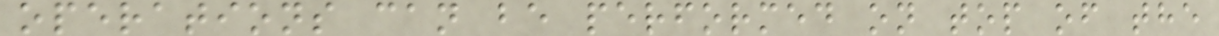operations can be performed on top of the
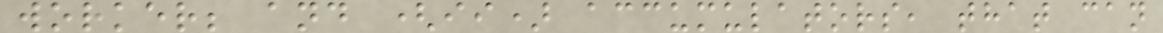worker; and (ii) accumulators, that can
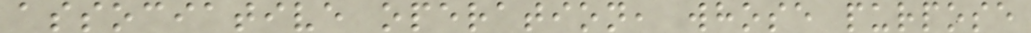associative operation, whose purpose
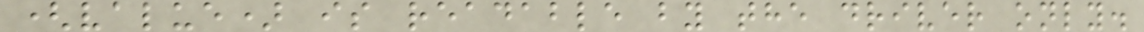(value) is readable by the driver only.
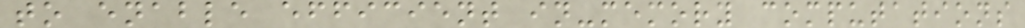to enable efficient in-memory computations
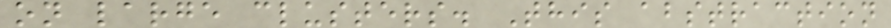on large clusters. This abstraction
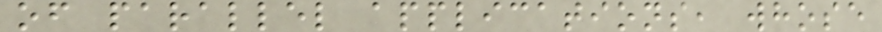of parallel applications, whose
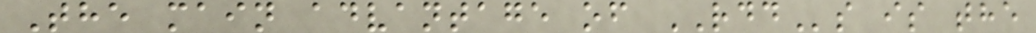The main advantage of RDDs is the
